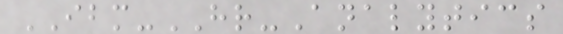IBM-HR-Analytics
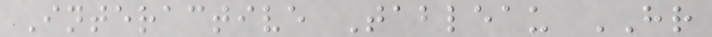Interactive Tableau HR
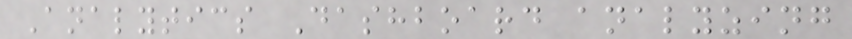Analytics Dashboard analyzing
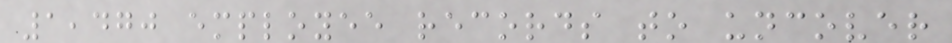1,470 employee records to uncover
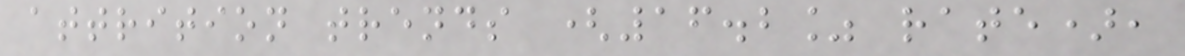attrition trends (16.2% rate),
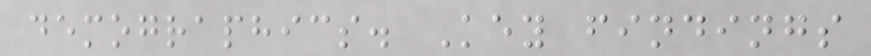demographics. Key findings
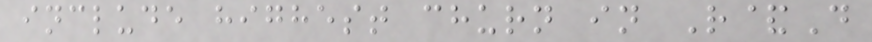include highest churn in R&D
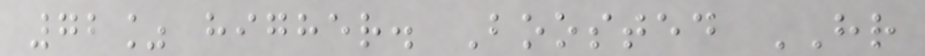72% higher. Boosted HR
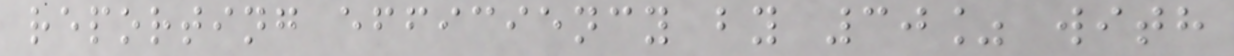reporting efficiency by 30% with
